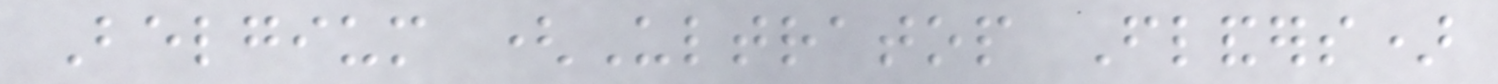Belgium (Ultratop Flanders)
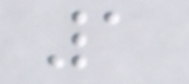1
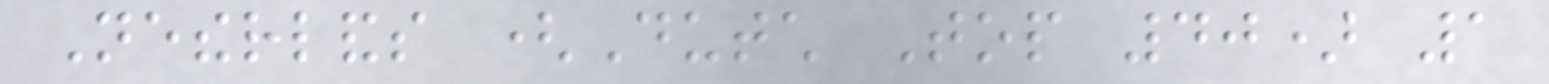Netherlands (Dutch Top 40) 1
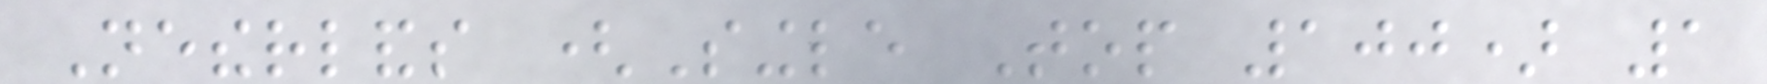Netherlands (Single Top 100) 1
